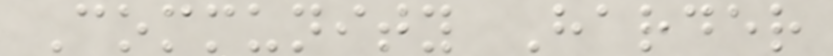Community Harder
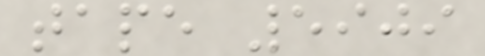tape 5909
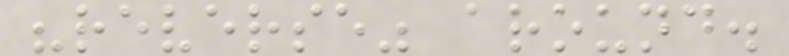"reverse" around.
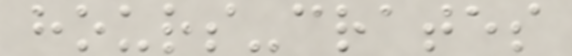hours-crates
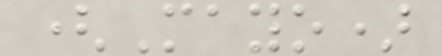(Mayo)
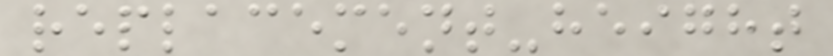replacement-height
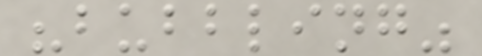"bubbling"
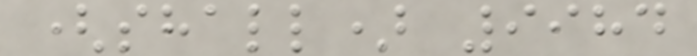(shall) 9984
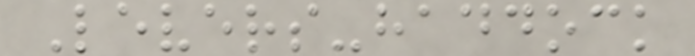Levers-haddock
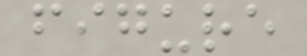figure
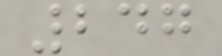247
